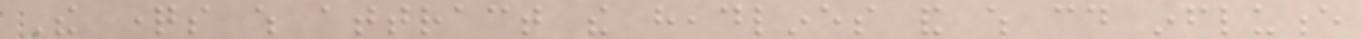The questions which attract the headlines and which could influence
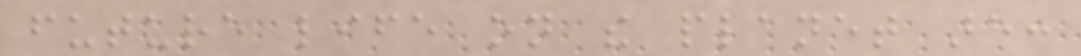future life on the planet are:
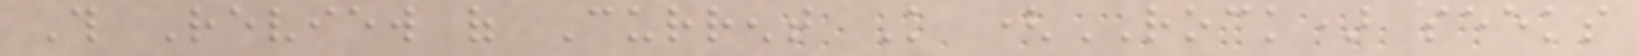This Review of Current Knowledge (ROCK) seeks
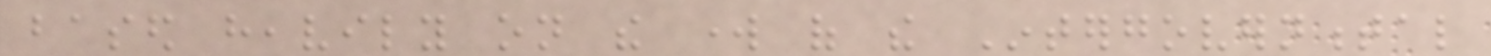based heavily on the work of the Intergovernmental
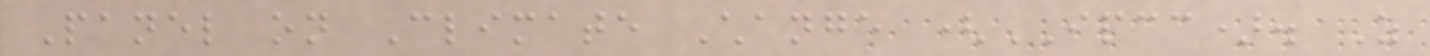Panel on Climate Change (IPCC). As
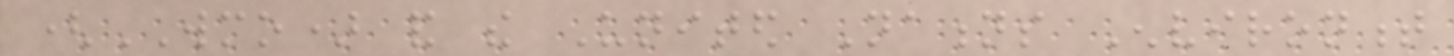(WMO) and the United Nations Environment
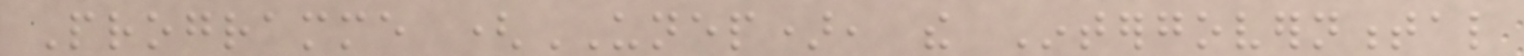Programme (UNEP), the Intergovernmental
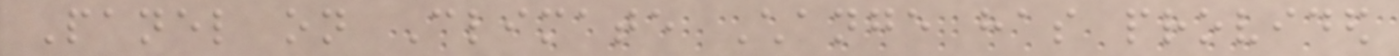Panel on Climate Change has provided
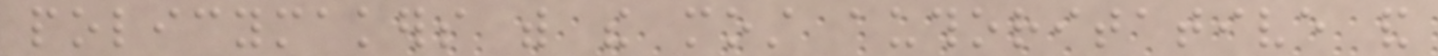policymakers with the most authoritative and
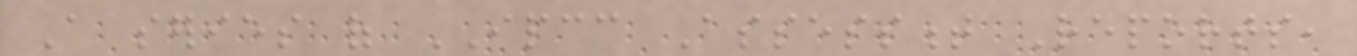A series of IPCC Assessment Reports,
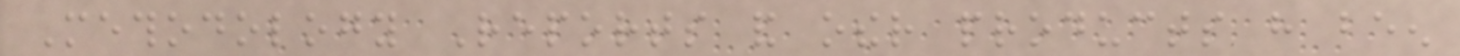Methodology Reports and other products have been
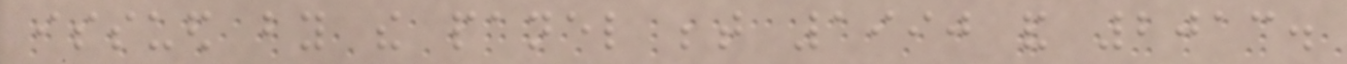issued by the panel between 1990 and 2013.
